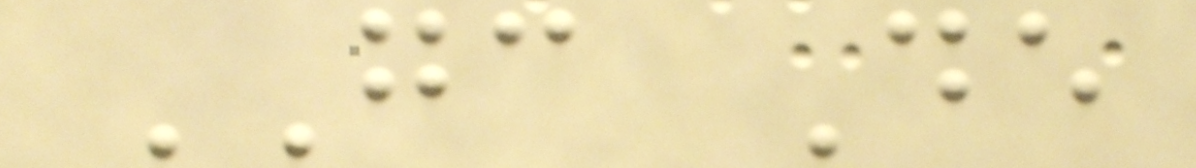GC De
